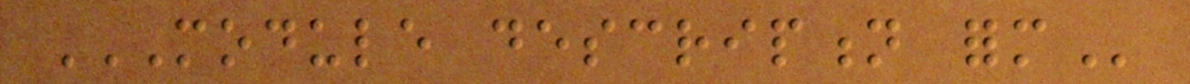MODULE DESCRIPTION FORM
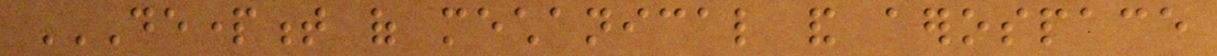DEPARTMENT OF MECHANICAL AND AEROSPACE
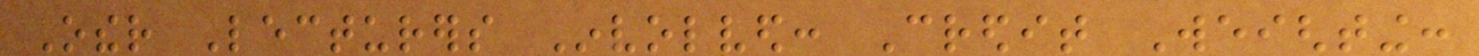Other Lecturers Involved: Credit Weighting:
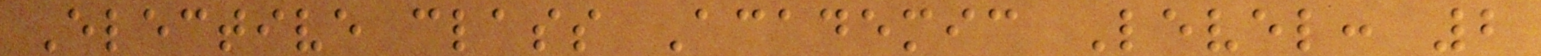Elective class Academic Level: 2
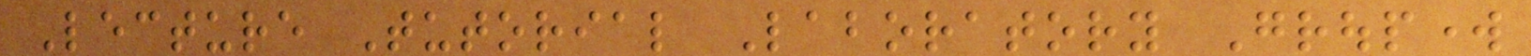Lecture Tutorial Laboratory Groupwork
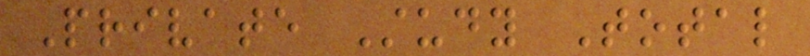Private Study Total
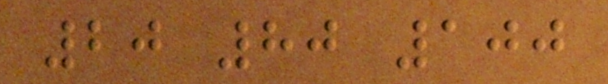20 80 100
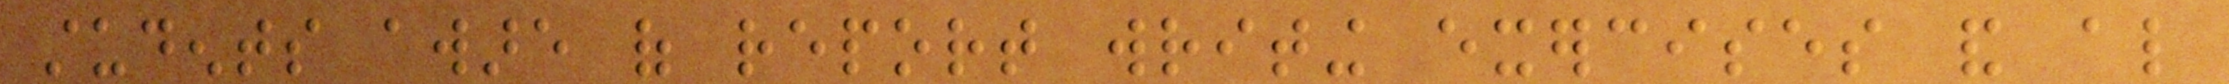students aware of report writing exercises and also
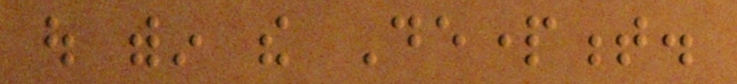out within the Department.
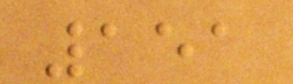151
